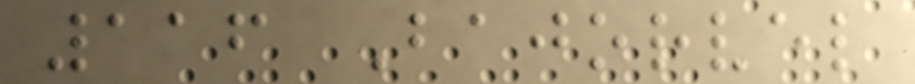116 Bajorvel
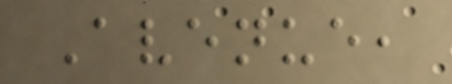Avenue,
